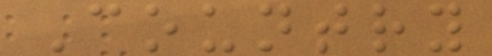Country
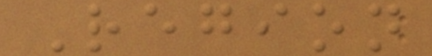Region
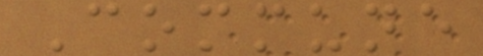Commune
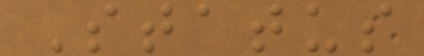Status
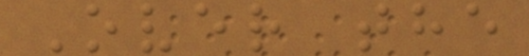Over the
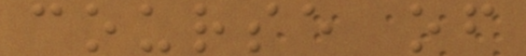course of
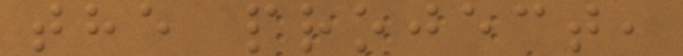the project,
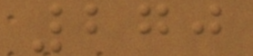270
